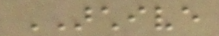ARCHIVE
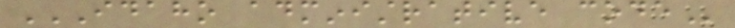IDAHO ADMINISTRATIVE CODE
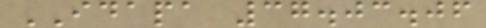IDAPA 37.03.06
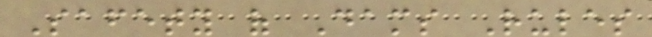Safety of Dams Rules
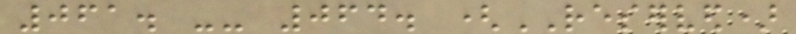061. -- 064. (RESERVED)
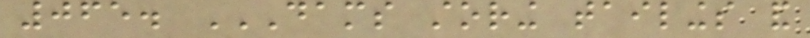065. DAMS STORING TAILINGS AND
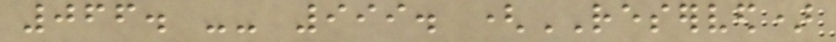066. -- 999. (RESERVED)
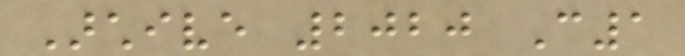Archive 2020 C1
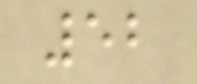52
